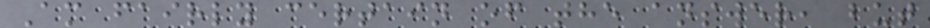Am fairly certain of the answer, but
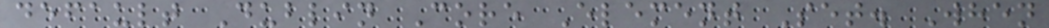default Dublin Core Element Set. When
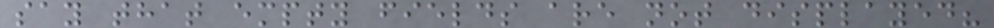say that empty fields are not displayed?
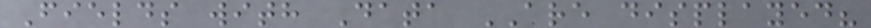Fields with Data ARE displayed?
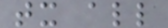tx all
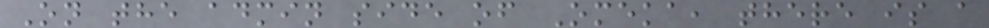On the admin side of Omeka, there is a
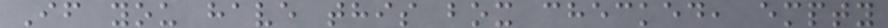If you have this box checked, empty
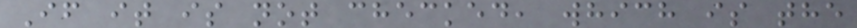If it is not checked, which is the
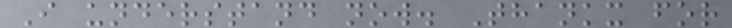I understand now. Thankx for
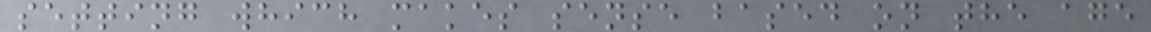setting which makes sense based on the age
